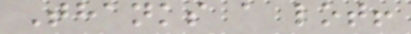Thanks a lot!
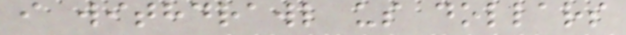i withdrawl us dollars
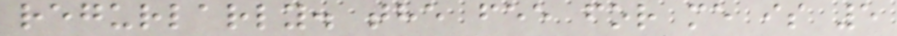regurlarly. the fee for me is 5
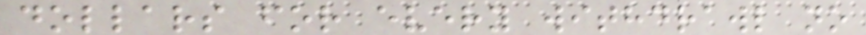dollars for every withdrawl no
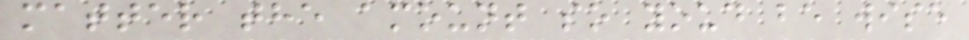matter the amount so youd be wise
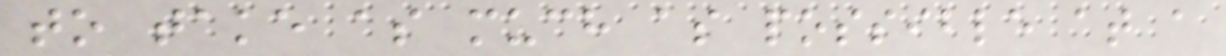to take as much as possible at a
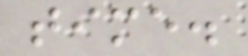time.
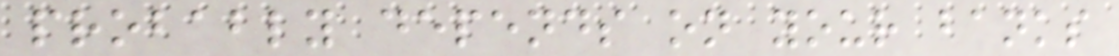probably depends on your banks
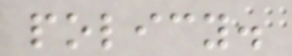policy.
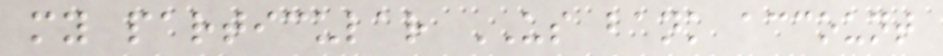my particular US bank account
